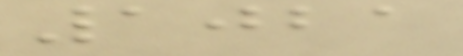1021
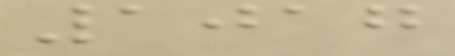1017
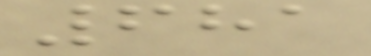681
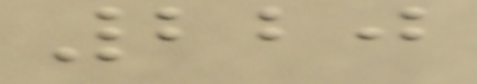220
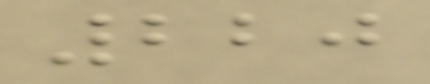220
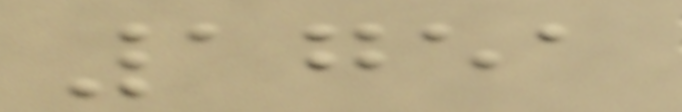1751
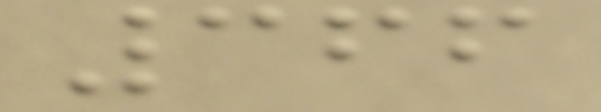366
